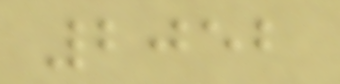2052
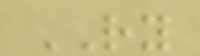RY
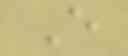E
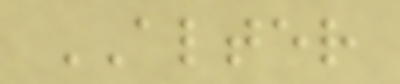ALTER
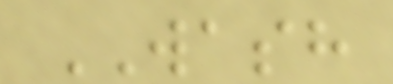WASH
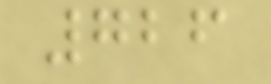726
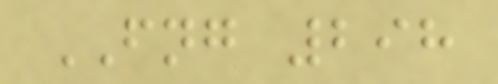FNG 298
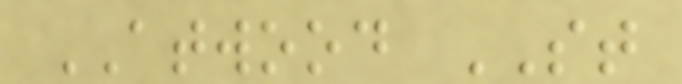ATWOOD ST
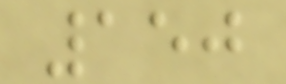150
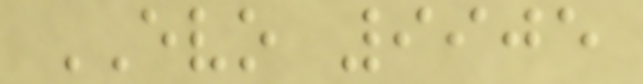EVO 9905
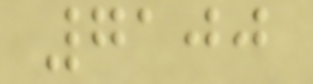7100
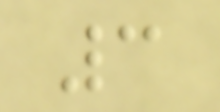3
